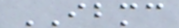IBMC
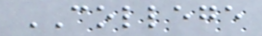COLLEGE
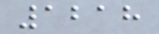1218
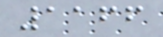1166
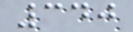340
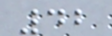42
